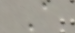A
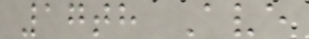17th Ave
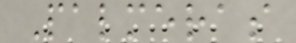Palmeras
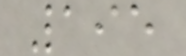195
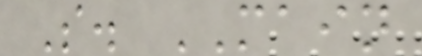S. MAIN
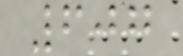607
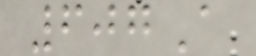607A
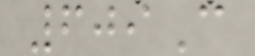609C
